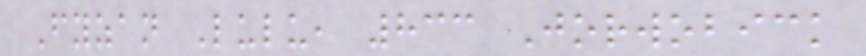Fyzan Lulu, 833 Jorwobick
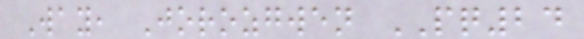Way, Jorozgwen PQ24
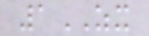1ZX
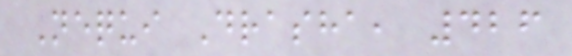Nequi Drasha, 426
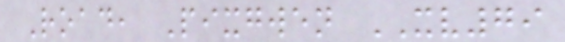Road, Pixgwen XV79
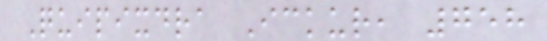Quipixdra Ickur, 758
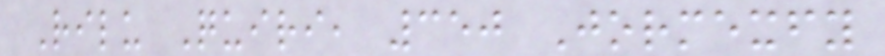Rilu Quiri, 350 Jormexfy
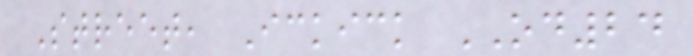Street, Ickick OD24
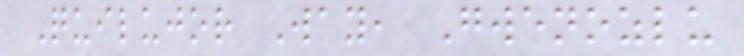Quilujor Way, Gwenozlu
